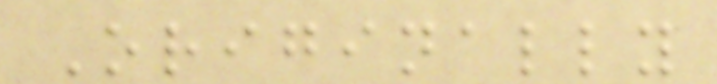Originally
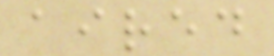aired
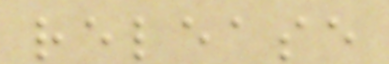release
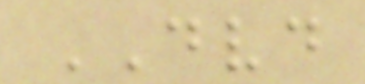DVD
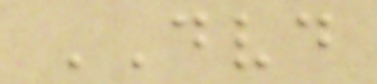DVD
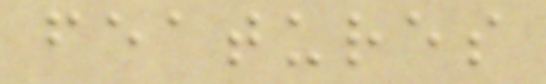features
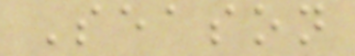Season
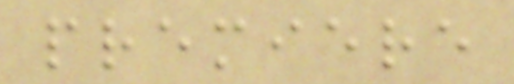premiere
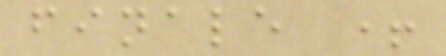finale +
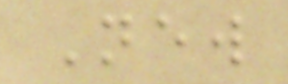New
